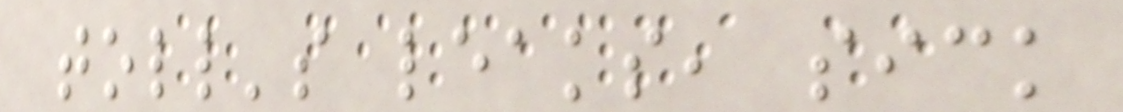toll's leaks, sick
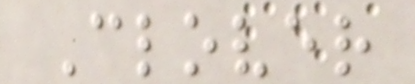Clover
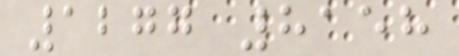1277 8158
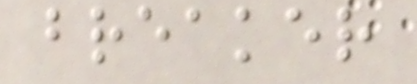breaker
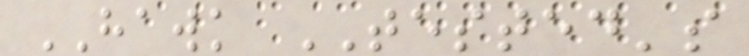HAWK TESTED's
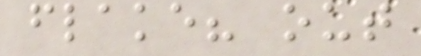flake? out
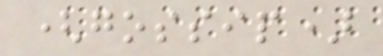(gossip)
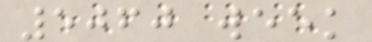5060 week
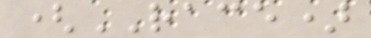(RACE)
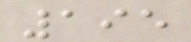195
